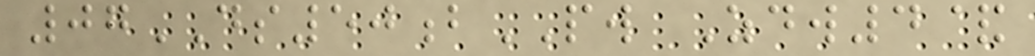07DS50bPW Zdw4&
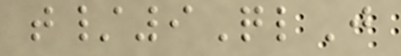t/9QlJ
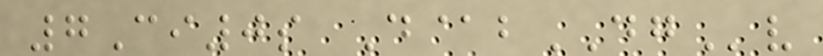7Ci0s D@bDGv
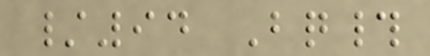/94 Bq#
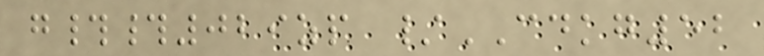g##029zp /CDKG52
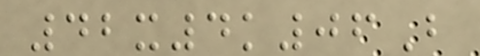42x4k06B
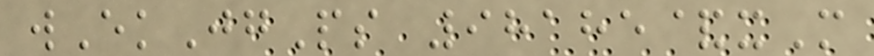wEkJgPs 98185&xM
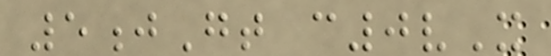5jGt c0vX
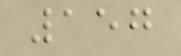157
